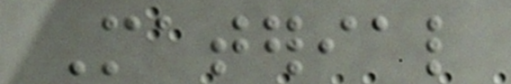Material
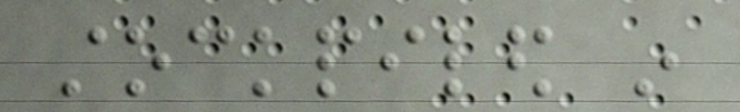stockpiled in
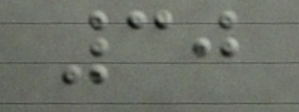30
